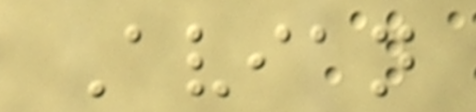Avian
